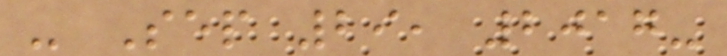- Sep 29, 2017-
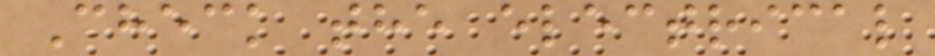Check the electrical
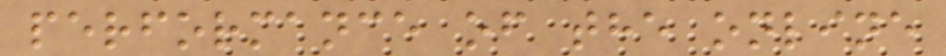performance of the online
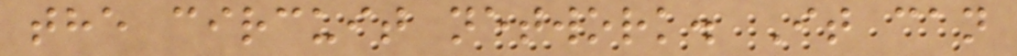the circuit network. It can
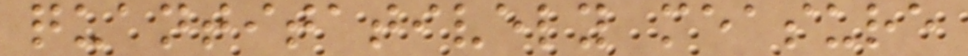quantitatively measure
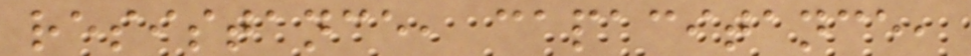resistance, capacitance,
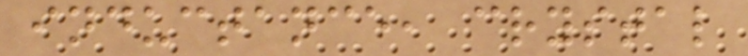inductance, crystal
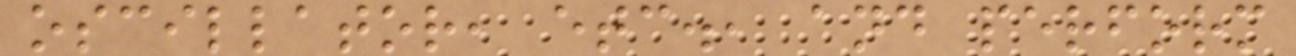oscillator, etc., and perform
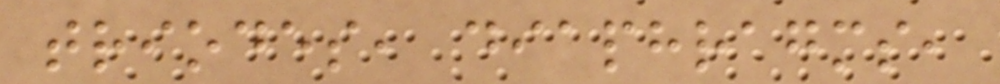triodes, diaphragms,
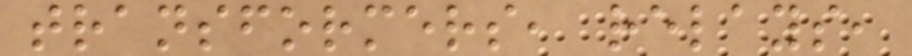transformers, relays,
